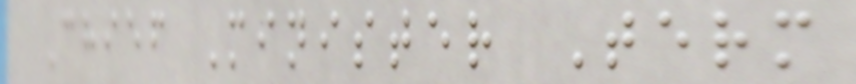Chief Minister Term
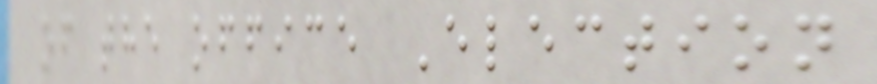of the office Election
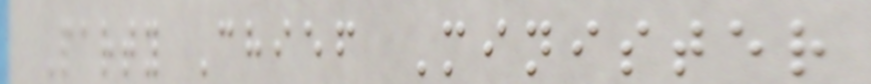Party Chief Minister
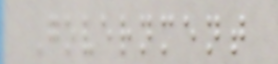Government
